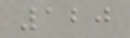120
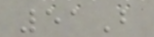51B
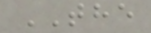THE
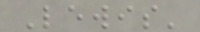Lewis'
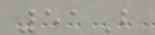51B
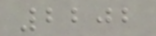2202
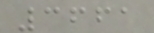3661
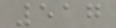517
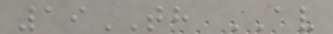19TH AV
